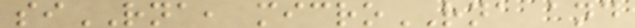siRNA, microRNA and
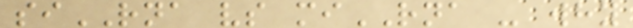siRNA vs miRNA - why
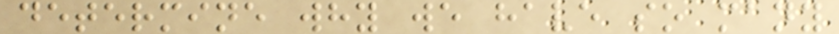determine why we have so many
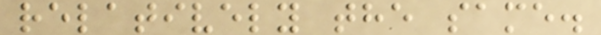relatively the same.
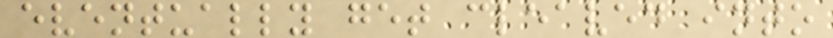eventually get cleaved into
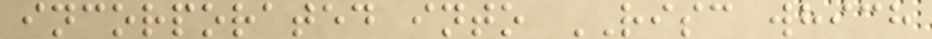incorporated into RISC which
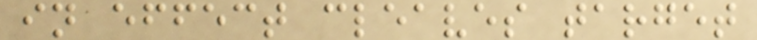in effect cleaves target
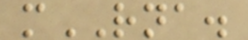mRNA.
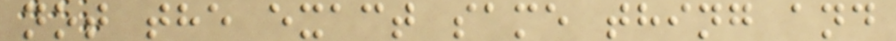not the exact same thing and
